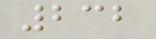232
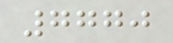7770
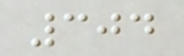304
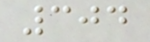304
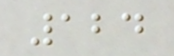124
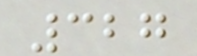327
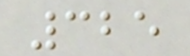325
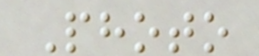Photo
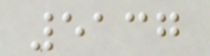5137
